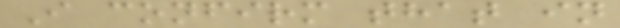I confirm that in
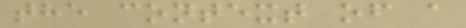the context of a
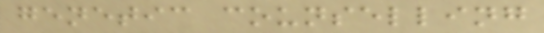genetic counselling
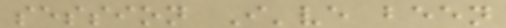session I've been
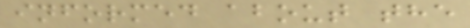informed about the
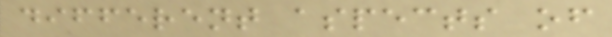different aspects of
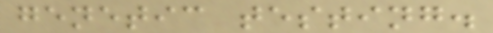genetic testing.
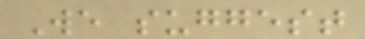We suggest
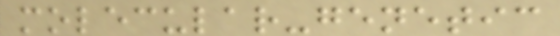molecular-genetic
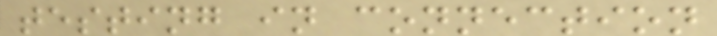testing in connection
